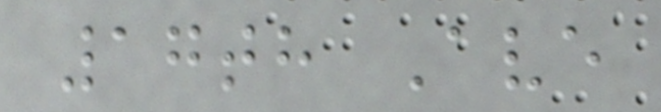17th Ave
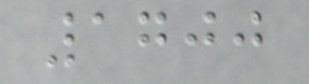1700
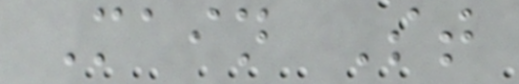Main St
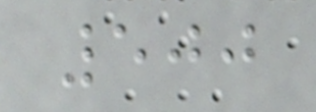500
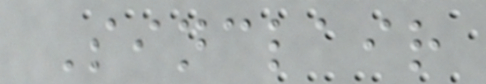Sinclair
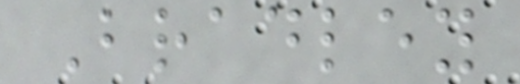Bradley
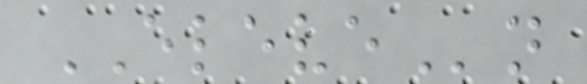ELEVEn
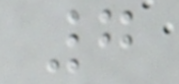7
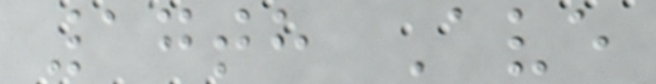17th Ave
